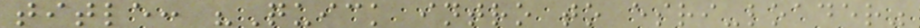title: "Quick intro to esri-loader"
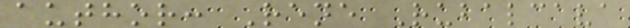author: Rene Rubalcava
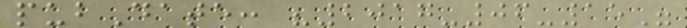pubDate: "2017-06-15"
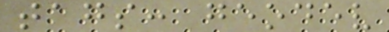tags: geodev
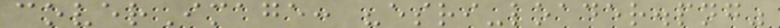coverImage: "esri-loader.png"
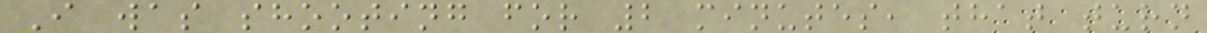I was shooting for 2 minutes, that turn
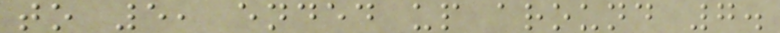to 5, ended up around 7.
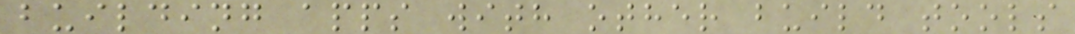building apps with other build tools
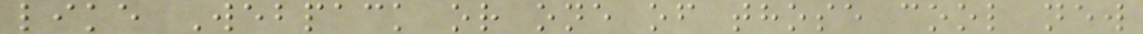like Webpack or one of those cool new
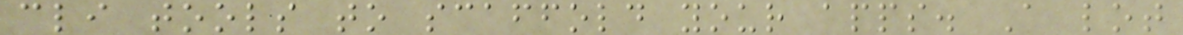cli tools to scaffold your apps. A lot
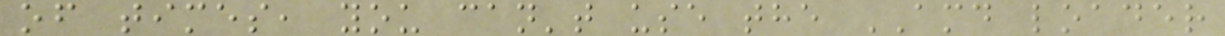of times, you can't use the AMD loader
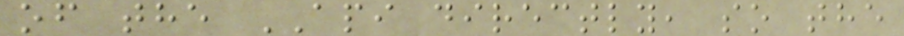of the API directly, so the
